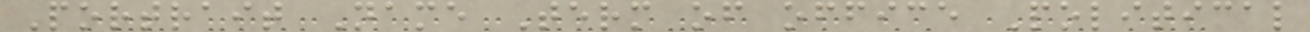Portrait Name Term of office Political
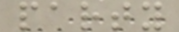party
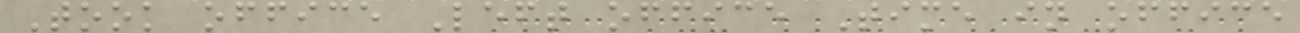Took office Left office Time in office
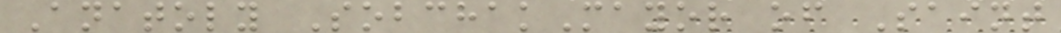Anatoly SobchakMayor of Saint
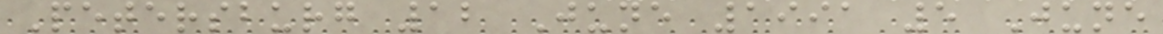Petersburg 12 June 1991 5 June
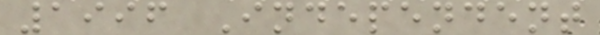1996 Independent
